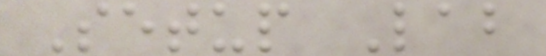Setup Lab
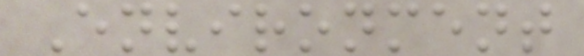Environment
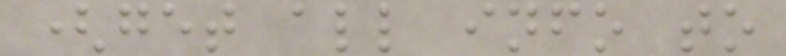(get all info to
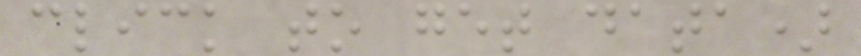click to get data)
